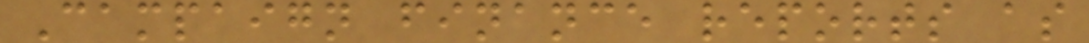Campaign finance reports as
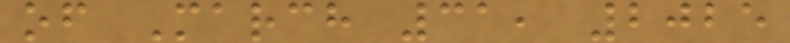of March 31, 2025
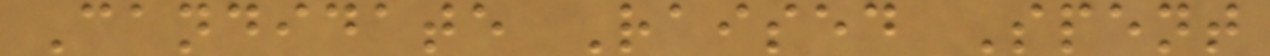Candidate Raised Spent
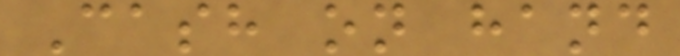Cash on hand
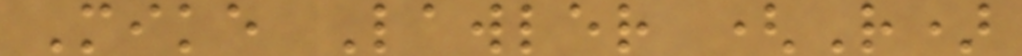Mike Lawler (R)
